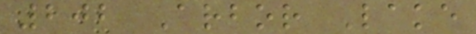202 Arbor Lake
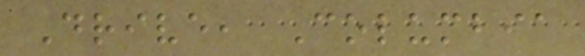Drive, Columbia
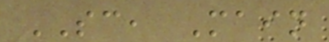SC, Main
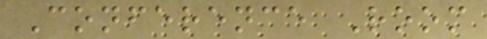Conference Room
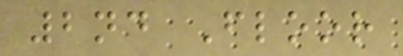2nd Floor
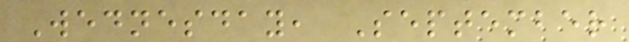Wednesday, September
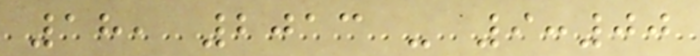18, 2013 - 9:00
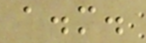a.m.
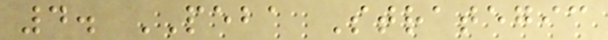4. PEBA Strategic
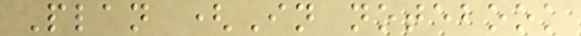Plan (In notebook
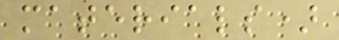materials)
